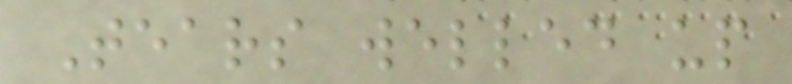Tears welled up
